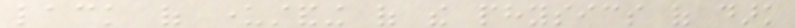lack of understanding of the physics of dark
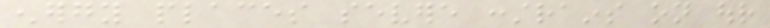energy places severe constrains on our
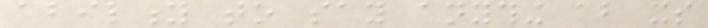ability to say anything about its
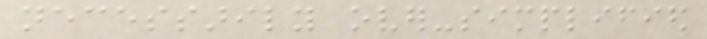necessarily over-simplified
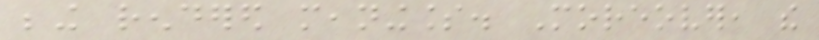being rendered meaningless. Moreover, the
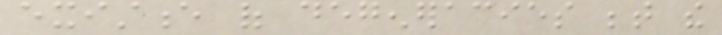existence of degeneracies between the
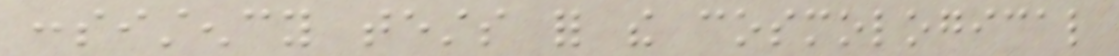consistency tests for the cosmological
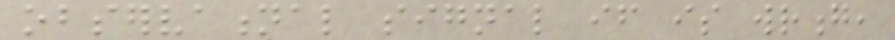observational signal if is wrong,
